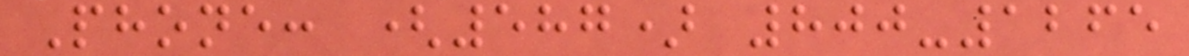Phone: (587) 800-1265
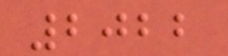2022
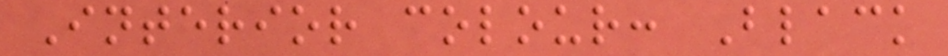Interior colour: Black
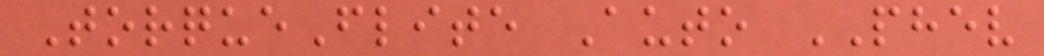TorqueFlite Auto PHEV
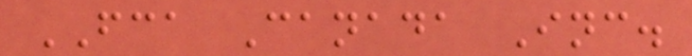FCA Canada Inc.
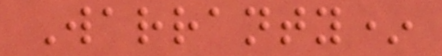Warranty*
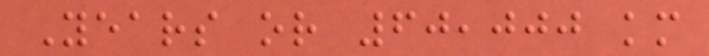Years or 60,000 km
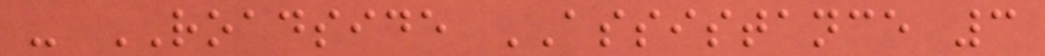- ROADSIDE ASSISTANCE 3
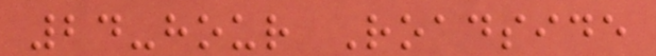24-hour Roadside
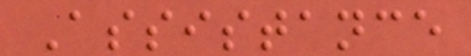Assistance
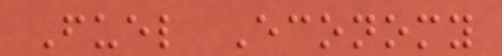Fuel Economy
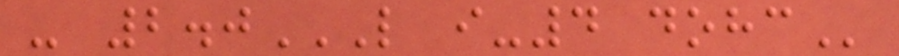- 2.0L I-4 DOHC
